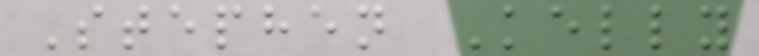Stephen Kelly
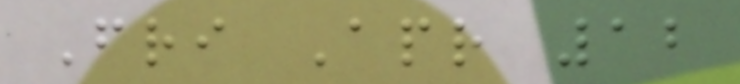Fri Apr 12
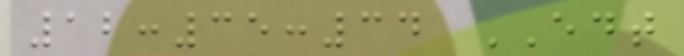12:35:34 EDT
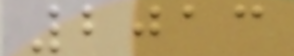2013
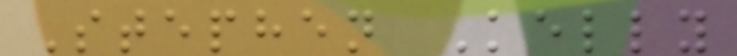Stephen Kelly
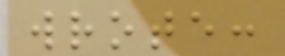wrote:
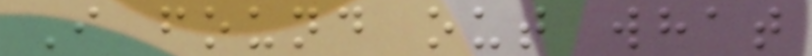I found out what
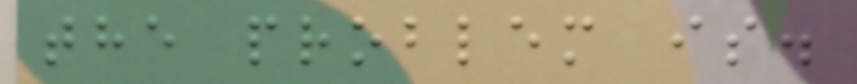the problem is.
